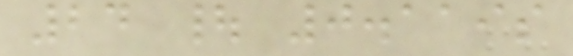24 | 0.119s
